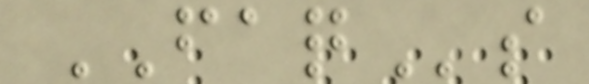FAQs
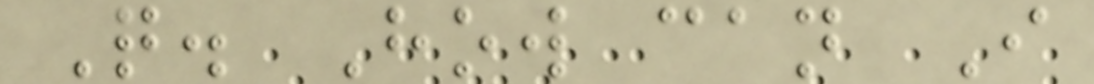Q. How can I
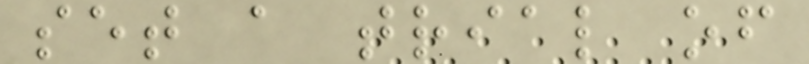set a trial of
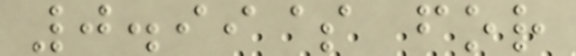0.99$ for
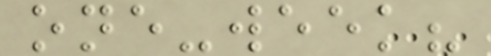one-week?
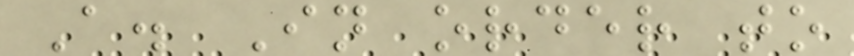A. In order to
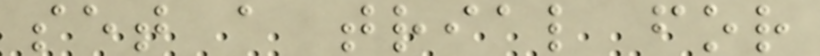set a trial for
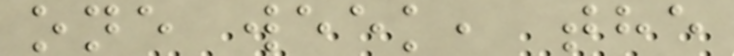one week, the
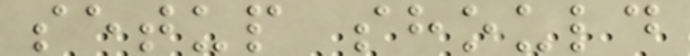setup should
